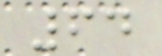64
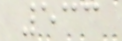533
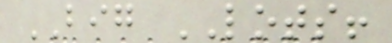BIG LOTS!
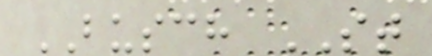BUSCH ST
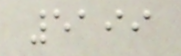5199
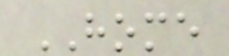HOME
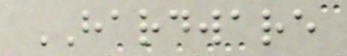HARDWARE
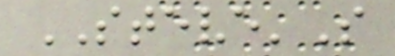STEVE'S
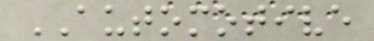AUTOMOTIVE
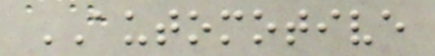AUTOMOTIVE
